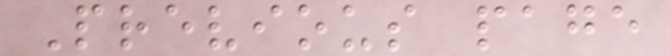Previous page
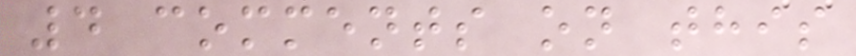4 comments on this
